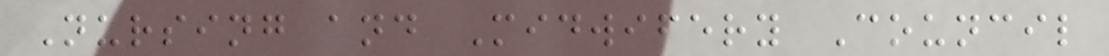Nursing and Midwifery Council
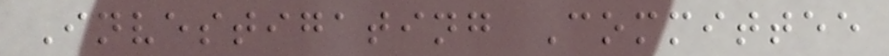Investigating Committee
